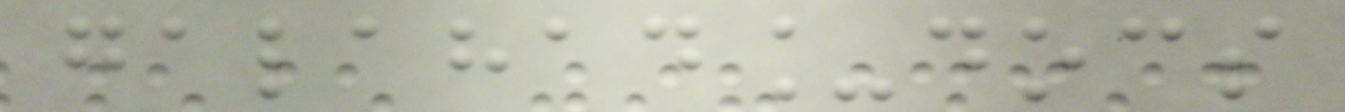galahad_docs
